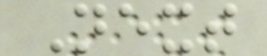Next
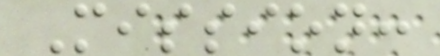Mission:
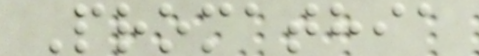Promathia
